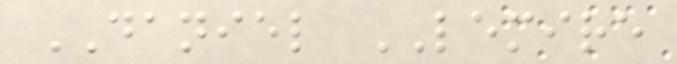DANIEL LEMIRE
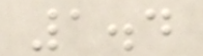1.4
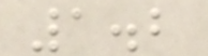1.2
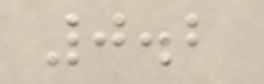0.2
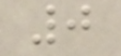0
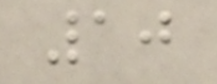10
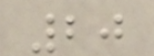20
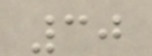30
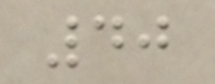40
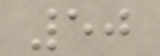50
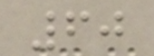60
